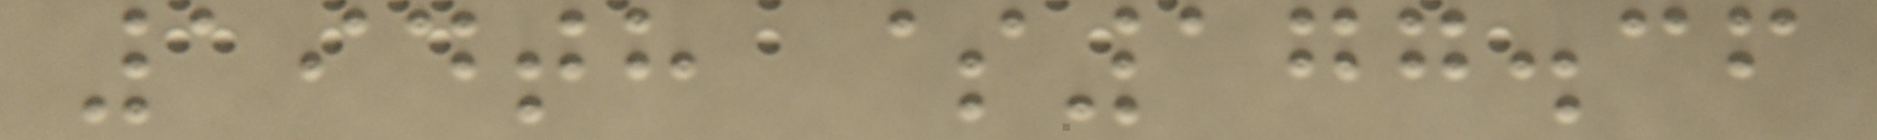194th $177.36
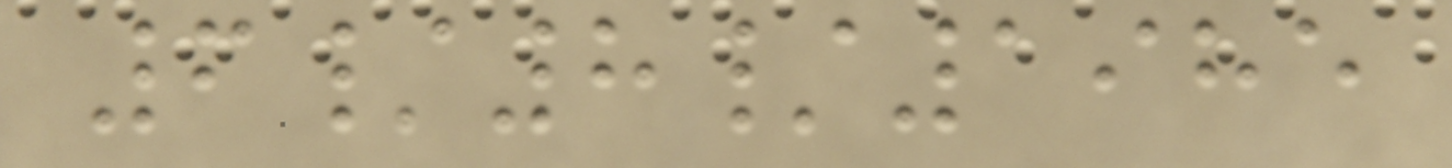6/8/1985
